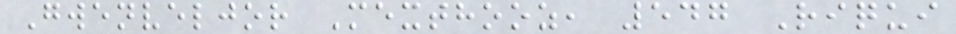Gwenveljor Mexthooz, 547 Riqui
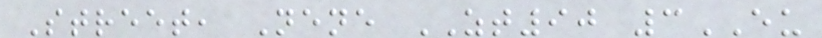Street, Nene ZT90 3EU
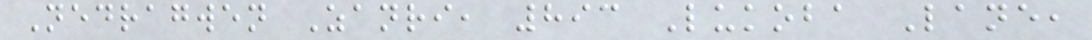Nedragwen Zanri, 893 Lukoba Lane,
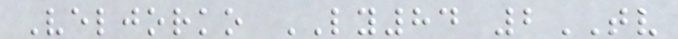Veljorko LY84 2TV
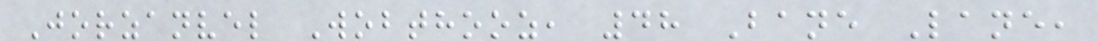Jorzanvel Wobthooz, 48 Bane Lane,
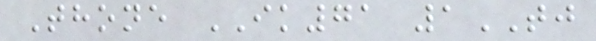Thone IK71 1TJ
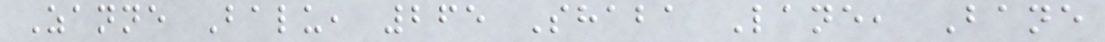Zanne Balu, 265 Shaba Lane, Bane
